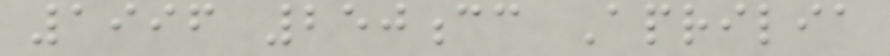1996 250cc Aprilia
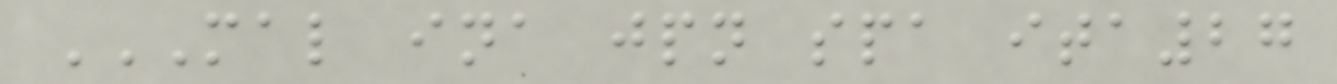MAL INA JPN SPA ITA27
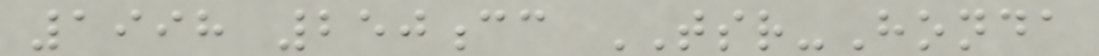1998 250cc TSR-Honda
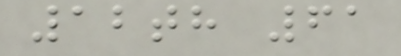12th 61
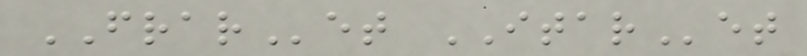FRARet ITARet
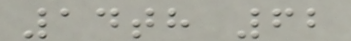14th 62
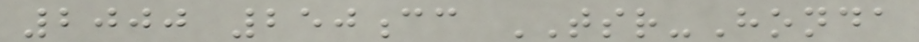2000 250cc TSR-Honda
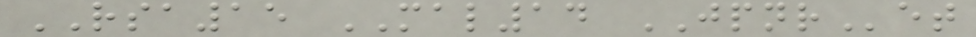RSA15 MAL14 JPNRet
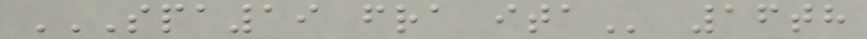SPA19 FRA ITA 16th
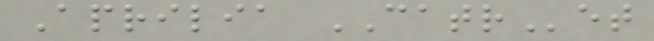Aprilia CATRet
